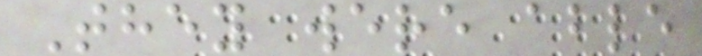They were able
